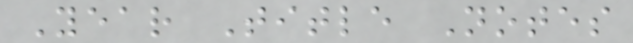Year Title Notes
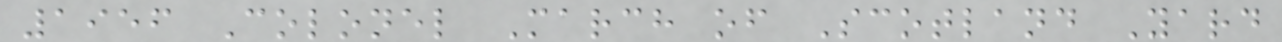1956 Colonel March of Scotland Yard
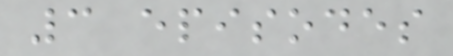3 episodes
